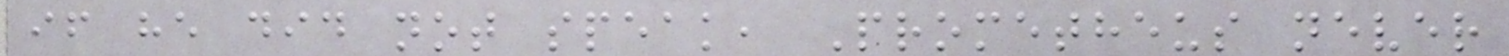if he did not speak, Prometheus never
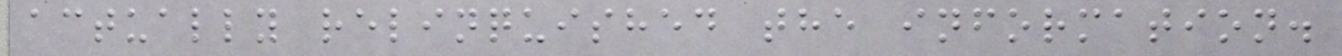actually relinquished the information.
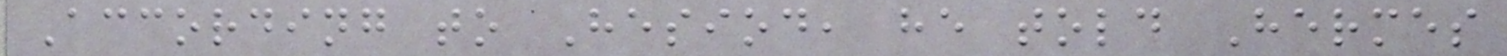According to Hesiod, he told Hermes
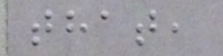that,
